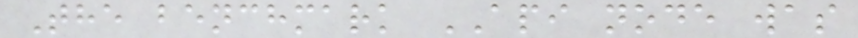The benchmark API node was
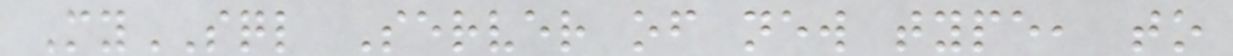MySQL Server of new type, to
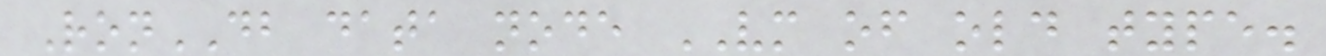RonDB data node VM of old type.
